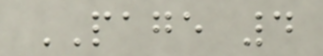PAGE 4
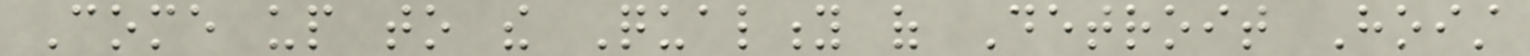Come up to the Quality of Detroit Hoist
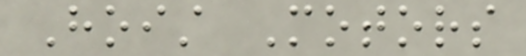Hoist Motors
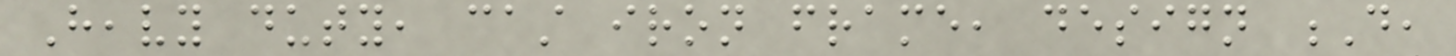Heavy duty, cast iron frame, design D,
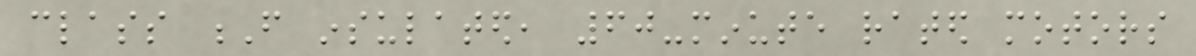class F insulated, 60-minute rated motors
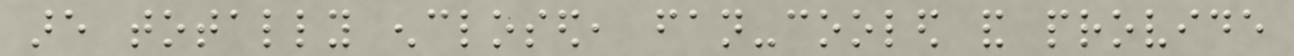are totally enclosed, fan-cooled and provide
